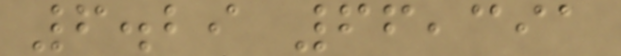6.29 66,391
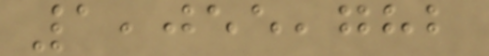1,055,782
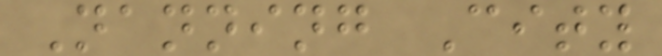Nanning City
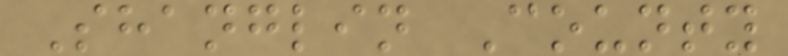Shanglin County
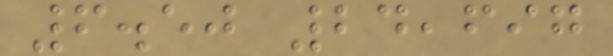6.50 24,697
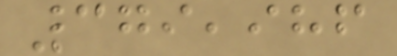379,986
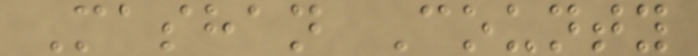Mashan County
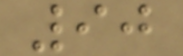90
